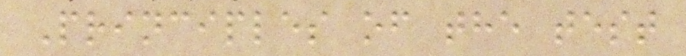Principles of the test
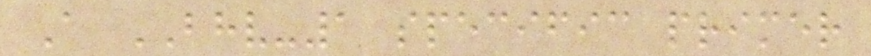A BHV-1 specific primer
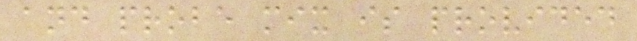and probe mix is provided
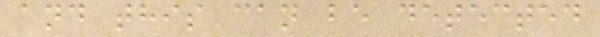and this can be detected
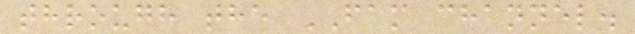through the FAM channel.
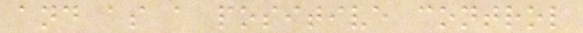and as a positive control
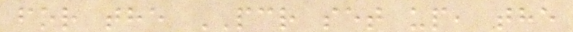for the PCR set up, the
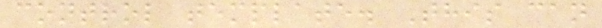control template. This can
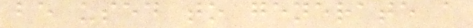be used to generate a
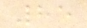85
